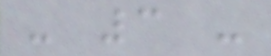- 3 -
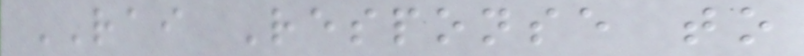RAI Response to
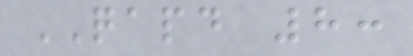QAPD 8:
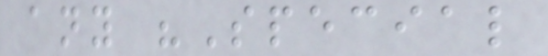any "Special
